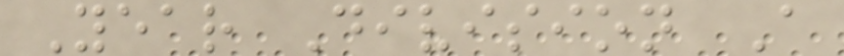Year Division A
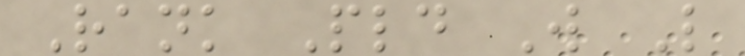Rank Pld W L
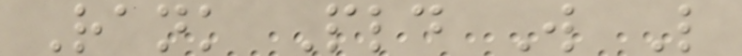Rank Pld W L
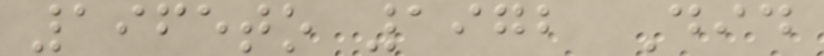1965to 1972 Did
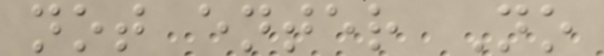not enter No
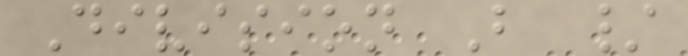Division B /
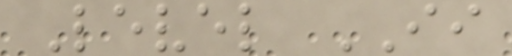Level II
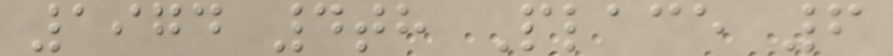1974 4th Place 6
